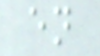en
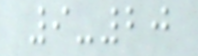9-20
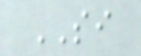SI
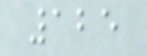125
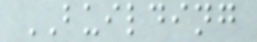BUILDING
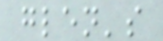glen's
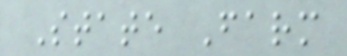State Farm
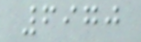6970
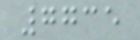7735
